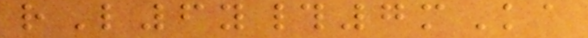rL6y#7mKa
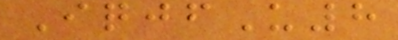IqjfU8
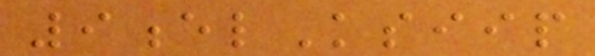9elKsiip
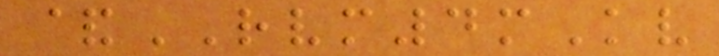&RVM4mKv
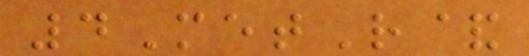4MetR&
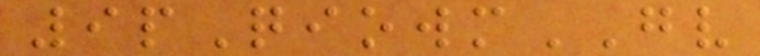9pQiowmGV
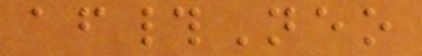af#Neo
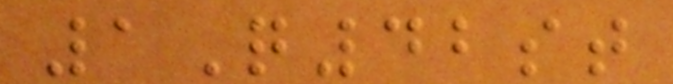1Q42st
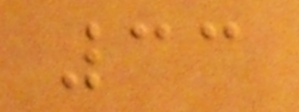33
